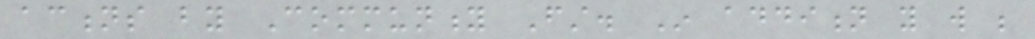actions by Community First. In addition you will be
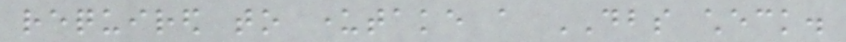required to undertake a DBS check.
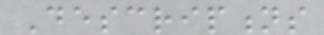Descriptions
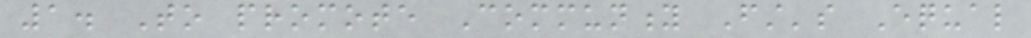1. To promote Community First's Equal
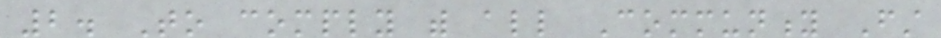2. To comply with all Community First
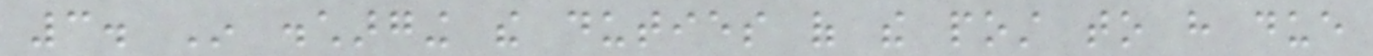3. In discharging the duties of the post to have due
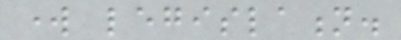work legislation.
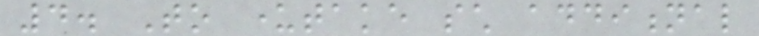4. To undertake such additional
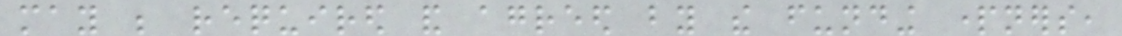may be required and agreed by the funding partners,
